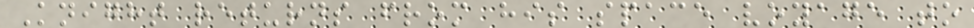Knight returns from his space voyage to
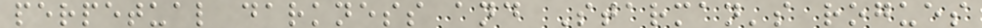perpetual darkness and Starman's rogues
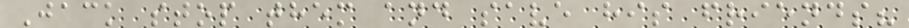Jack stop them and save his friends?
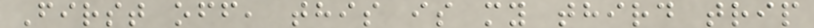First off, this is my third trip
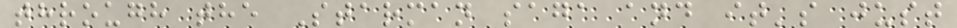through the Starman saga and it's just
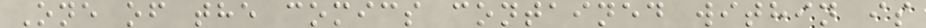One of the comics contained within is
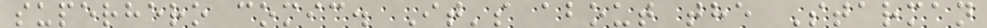superhero comic. It's about the Starman
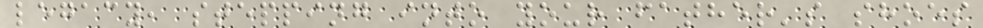legacy, stepping into your father's shoes
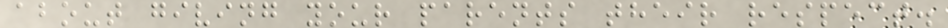about giving your parents their respect.
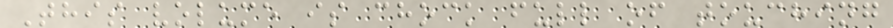This volume is chock full of touching
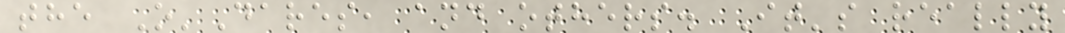the O'Dares, and others. It's really
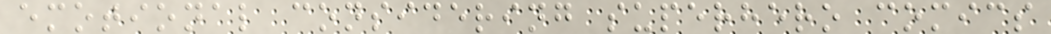emotional considering superhero comics
